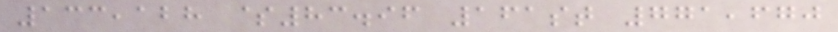133,128 $83.96 161st 771,670
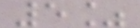5%
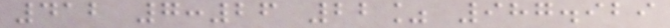412 7:26 22% 987.929
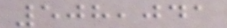508,041
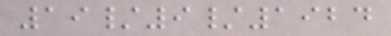19/9/1924
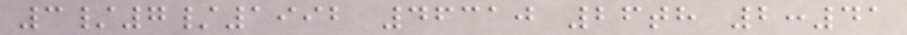3/7/1992 46310 26th 2:41
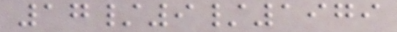17/9/1979
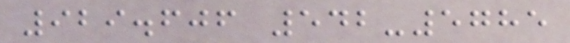929.606 542-5785
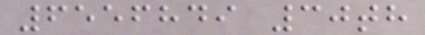6556849 30th
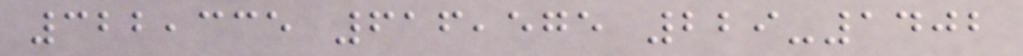322,335 616,575 229-1402
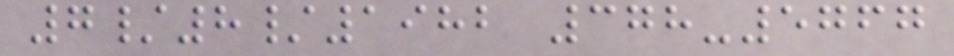7/8/1982 378-5767
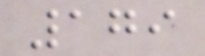179
